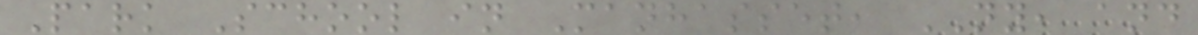Park School in Manhasset, NY, and
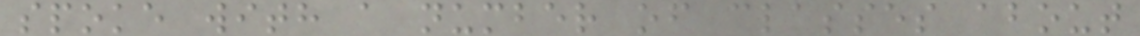spoke with a number of classes about
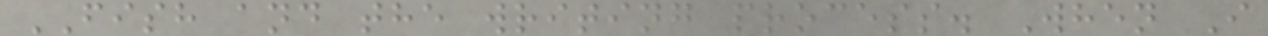FISH and the writing process. When I
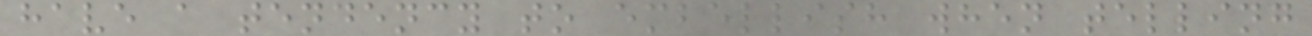have a tendency to embellish when telling
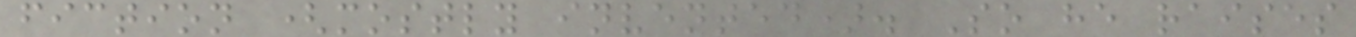fiction (mostly invented). So he raises
